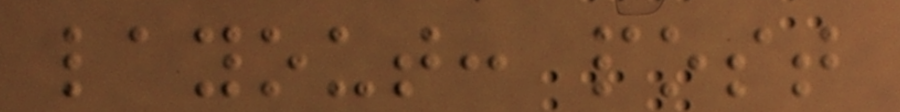layout: post
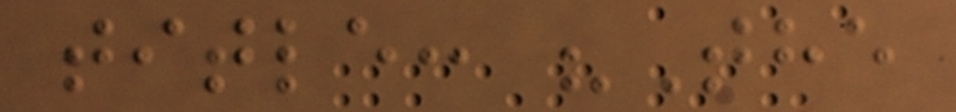title: "The
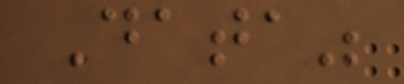Data"
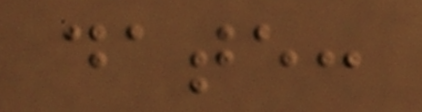date:
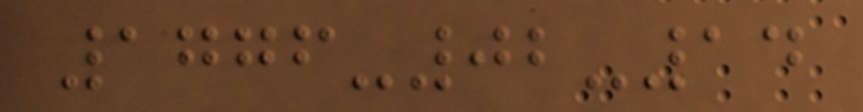1776-02-14
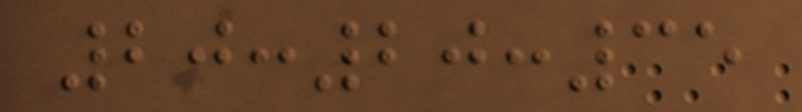20:20:35
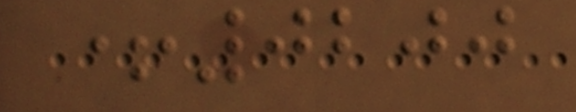+0200
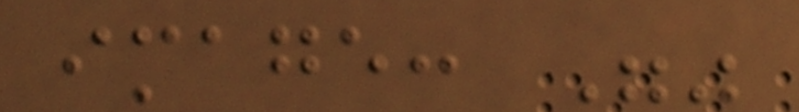image: ""
